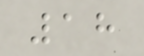18
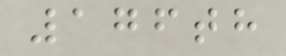176th
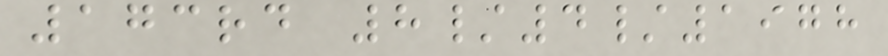173rd 8/4/1978
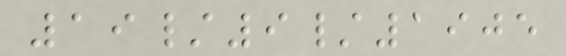19/9/1905
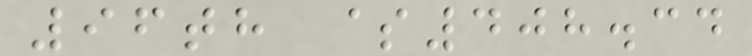96th $408.34
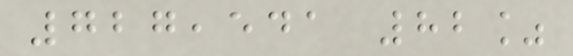727,541 82%
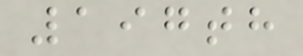197th
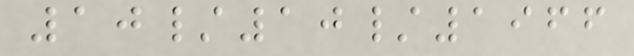10/10/1966
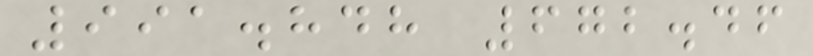991.848 672.46
